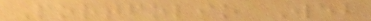Portfolio Web
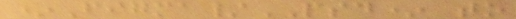*Figma/PSD* to
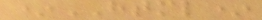*HTML*
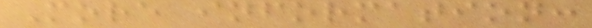More information:
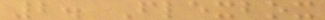2. Flexbox
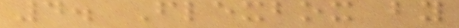4. Flexbox by
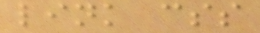link css
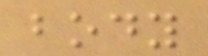body
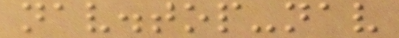nav.top-nav
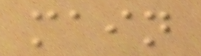main
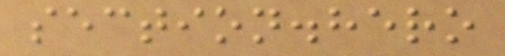section.hero
